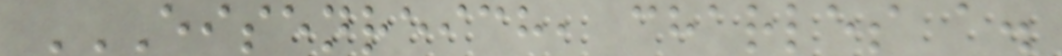EISENREICH, CHARLES A.
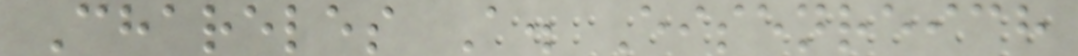Chareles A. Eisenreich
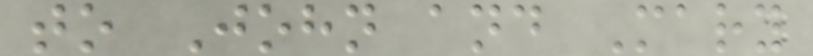to John and Mary
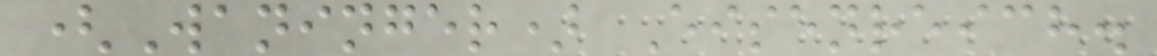(Waninger) Eisenreich.
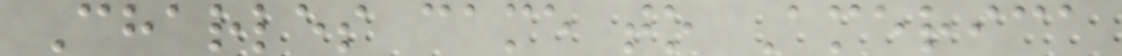Charles came to America
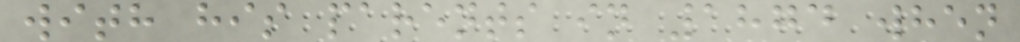with his parents in 1874 when
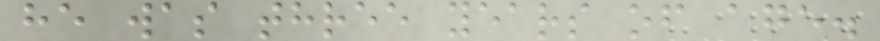he was three years of age.
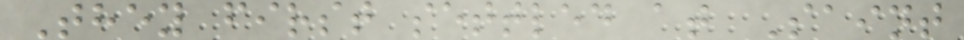They first settled at Saint
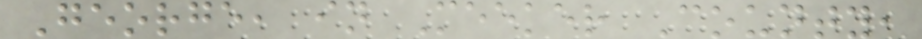George, in Meeker County,
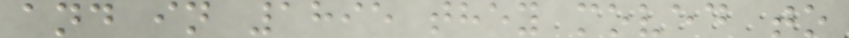and in 1895 they moved to
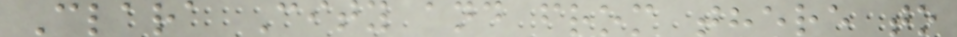Clara City and from there to
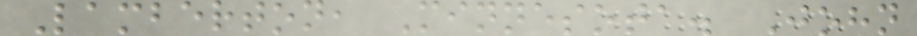Lamberton, Minnesota. John
